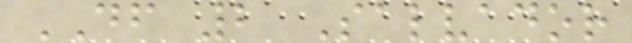DF 2 Salvador
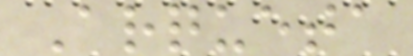Arqueta
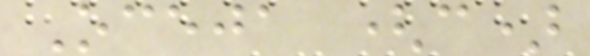Oceja (c)
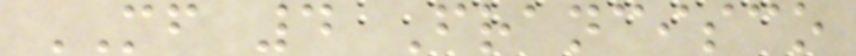MF 4 Francisco
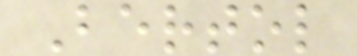Bertol
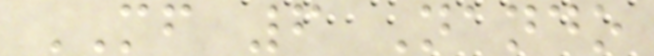MF 6 Nando
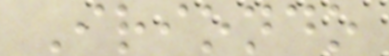Iriondo
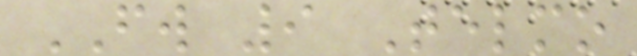FW 9 Telmo
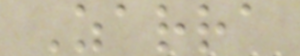Zarra
